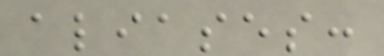aliases:
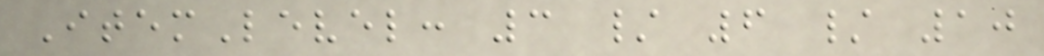ItemLevel: 3 / 6 / 10
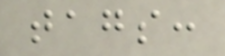tags:
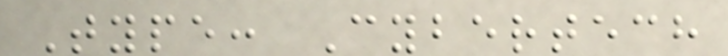Type: Cybertech
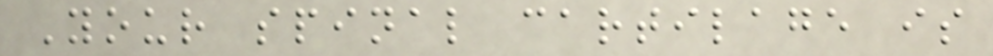Your spinal cartilage is
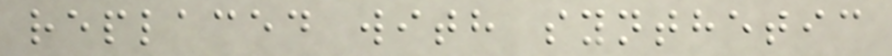replaced with synthetic
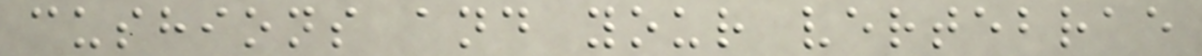cushions and your vertebrae
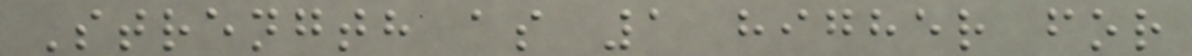Strength as 1 higher for
